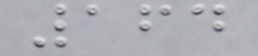164
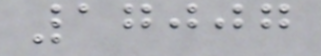17007
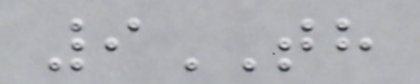9TH
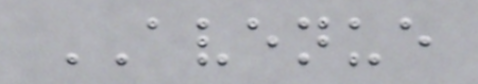AVENUE
